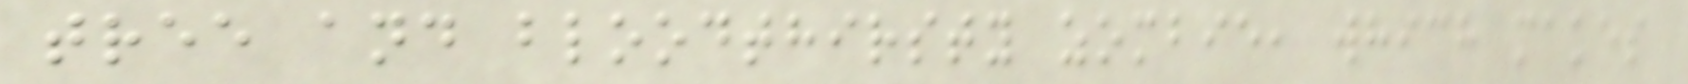tree and bloodthirsty zombie, which makes
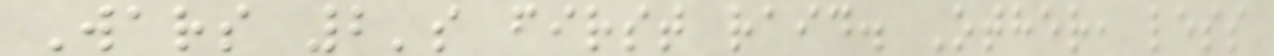Wars 2's first raid. Other, less
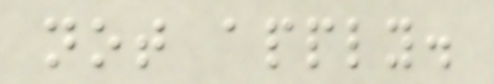not apply.
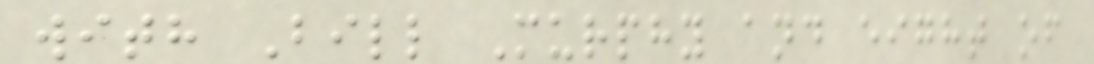with Bill Murphy and eight of
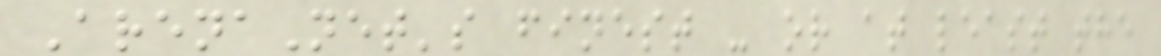ArenaNet's finest - or at least the
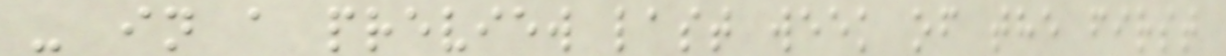- in a preview last week of the first
